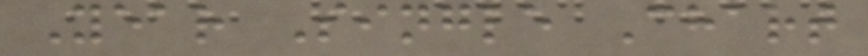Year Single Chart
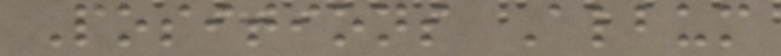Positions Album
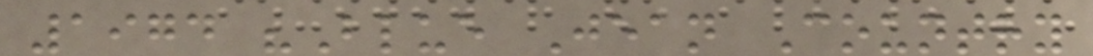1974 "Blue Jean Country
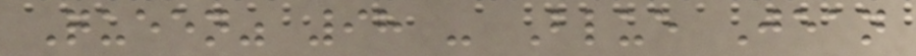Queen" 98 - Blue Jean
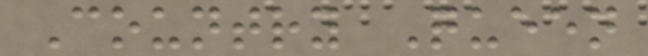Country Queen
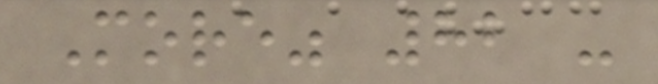More" 82 -
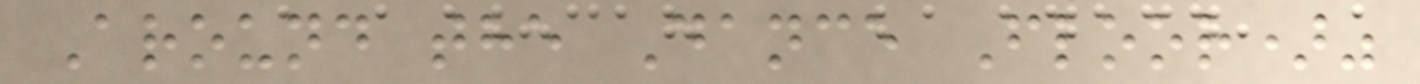Around the Dance Floor)"
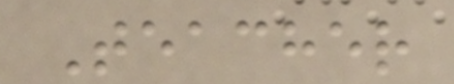Teacher
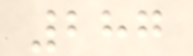287
